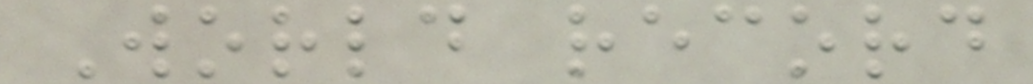World record
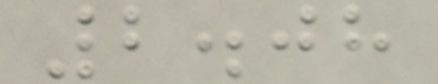2.08
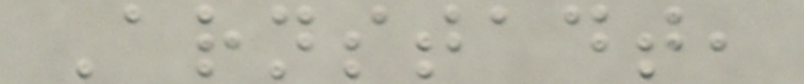Arnstadt,
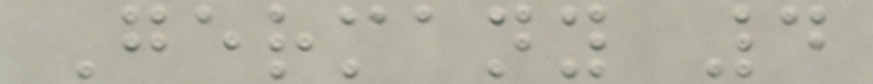Germany 4
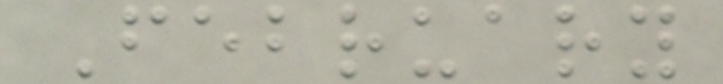February
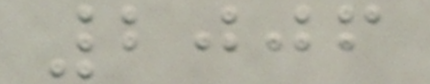2006
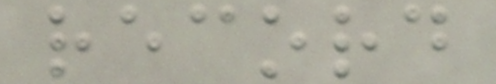record
